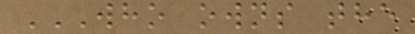WHO OWNS THE
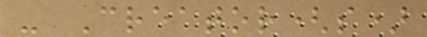- Creator(s)
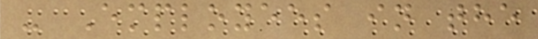- Employees in the
